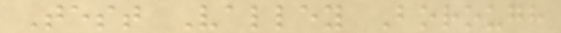Test Valley Borough
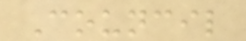Council
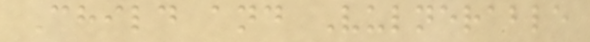Child and Vulnerable
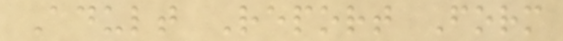Adult Report Form
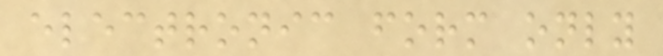electronic form only
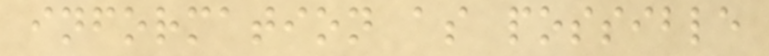information as possible
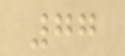77
